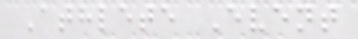Athlete Event
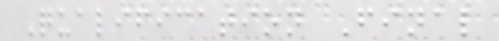Qualification Final
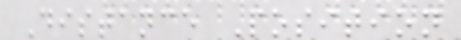Distance Position
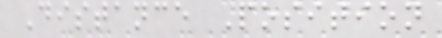Distance Position
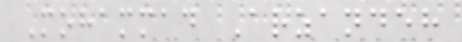Mohammad Arzandeh
